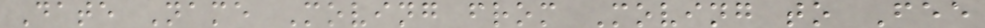Date Name Moving from Moving to Fee
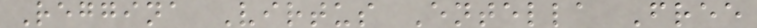Reggina Virtus Entella Free
